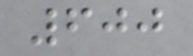600
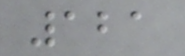121
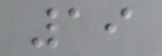19
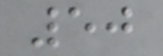50
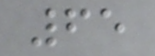65
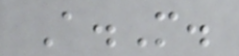A.M.
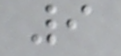9
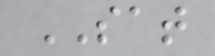SAT
